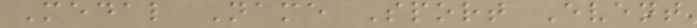Medal Name Sport Event
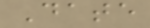Date
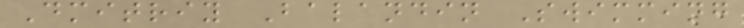Dmitriy Balandin Swimming
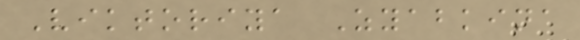Viktoriya Zyabkina
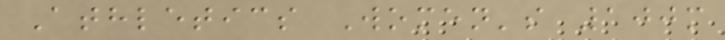Athletics Women's 100m
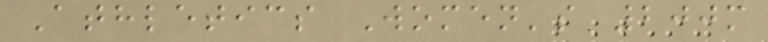Athletics Women's 200m
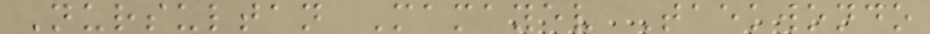Nursultan Mamayev Taekwondo
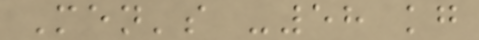Men's -58 kg
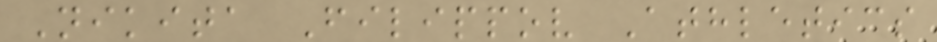Nikita Filippov Athletics
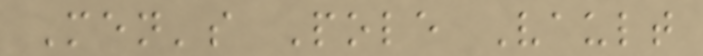Men's Pole Vault
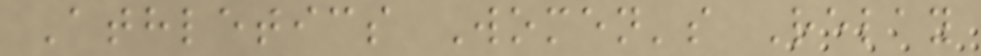Athletics Women's Relay
